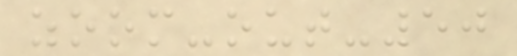zoom-out-50
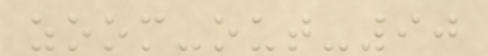zoom-out-90
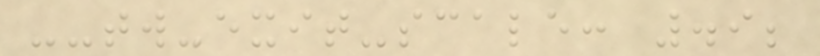--tw-exit-scale: .9;
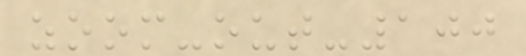zoom-out-100
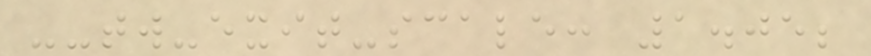--tw-exit-scale: 1.05;
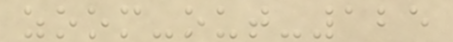zoom-out-125
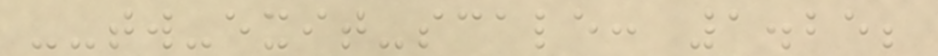--tw-exit-scale: 1.25;
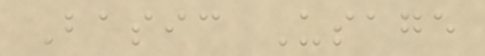Basic Usage
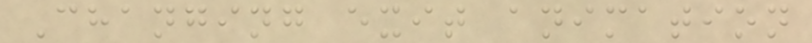Changing exit animation
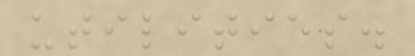utilities.
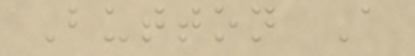Button A
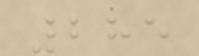285
